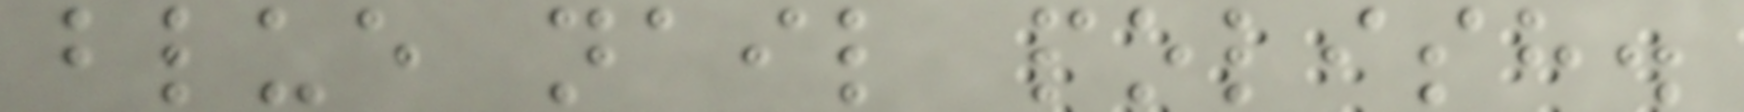blue nail polish.
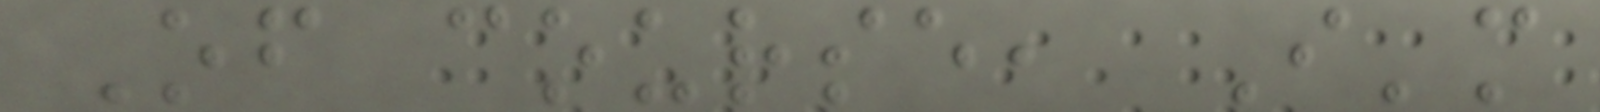Of course, I'm
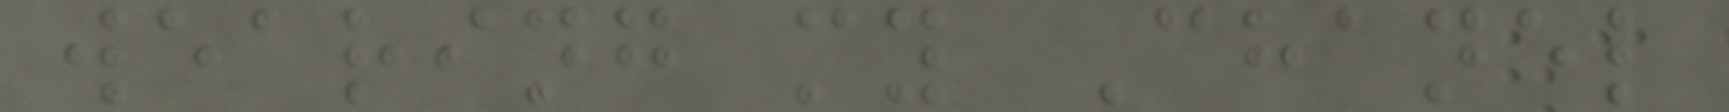wearing my Chanel
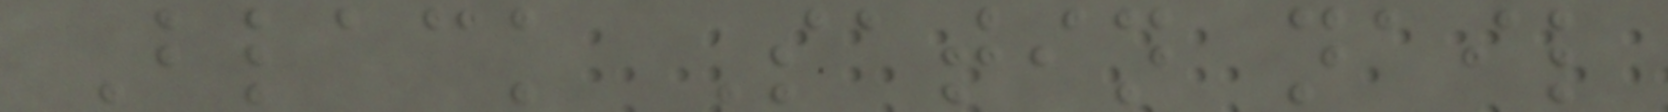Black Satin nail
